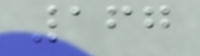167
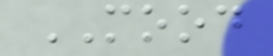MOOD
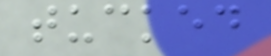tucked
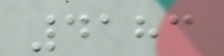4183
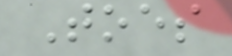Toes
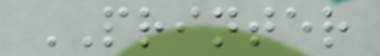PRINTER
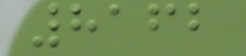8162
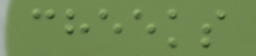cheeks
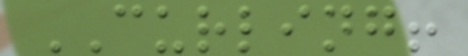CURLING!
